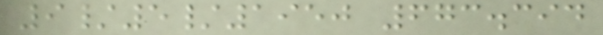9/5/1950 673.394
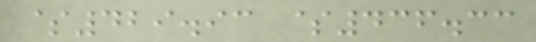$429.93 $436.33
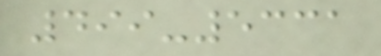499-5331
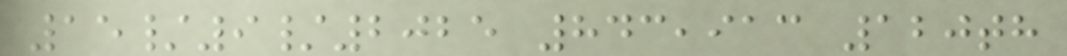15/9/2025 843,913 120th
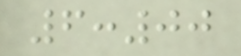6:00
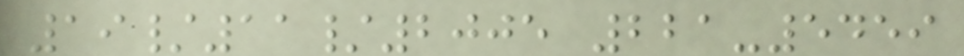19/11/2005 221-5459
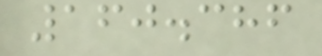160.386
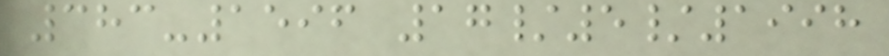383-1596 17/5/1998
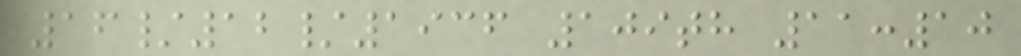16/12/1936 109th 11:10
